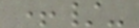+/-
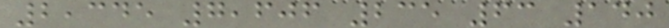2,345 7,606 235 63 140
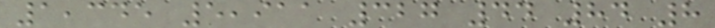1,345 5,911 327 44 84 8
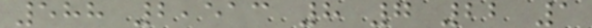588 2,513 8 7 22 1
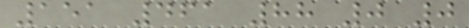151 461 88 0 0
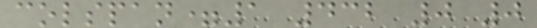colspan=1 432 0 0
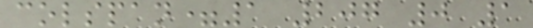colspan=1 207 0 1
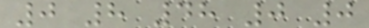0 8 48 0 0
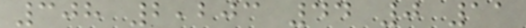308 2,203 44 0 11
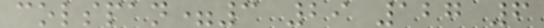colspan=3 29 127 6
